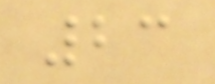23
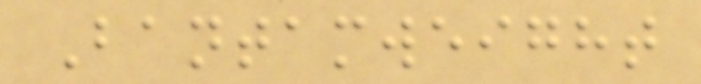Bantamweight
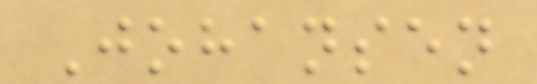Johansen
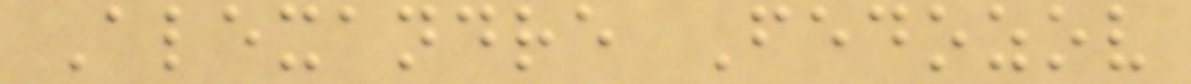Alexandre Fedozov
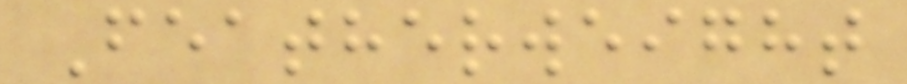Featherweight
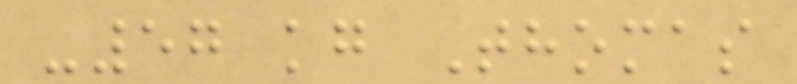-57 kg Thomas
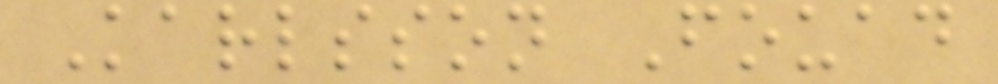Karlsson Fouad
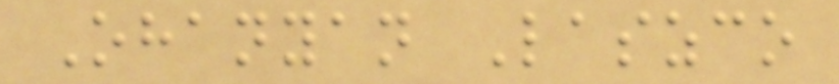Ohanyan Laszco
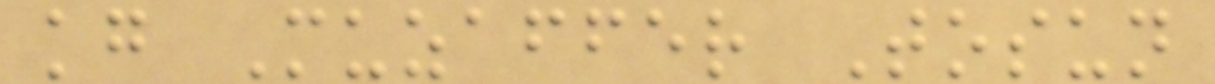kg Muzaffer Tosun
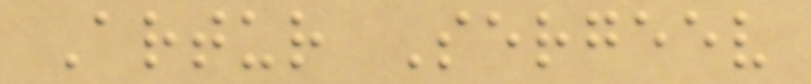Artur Sergeev
